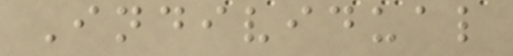Individual
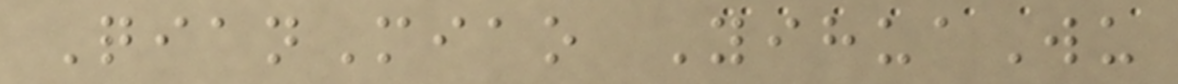QianMiao YihuaWu
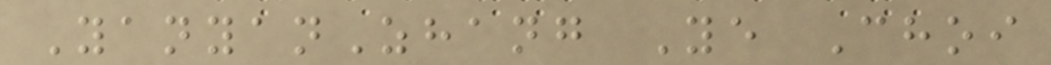YanyanZhang Ye Choi
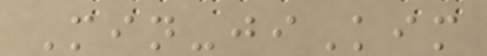Min-jiKim
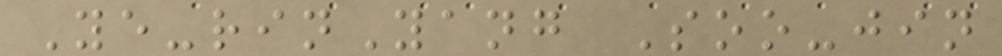Ye-rinYang Soo-jin
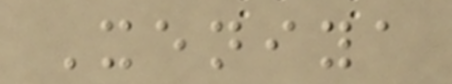Xeniya
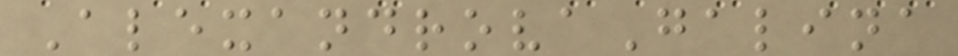AlexandrovaGalina
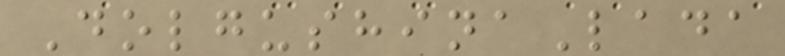DolgushinaLada
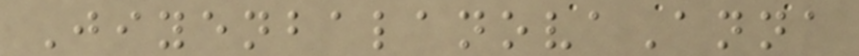JiyenbalanovaAnna
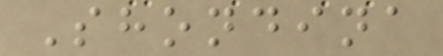Shondina
